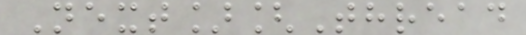Next][Thread
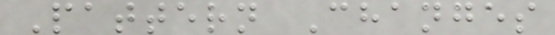Pattern Changes
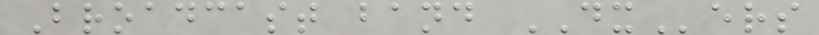Broadcast band DXers
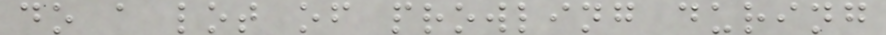do a lot of prowling during
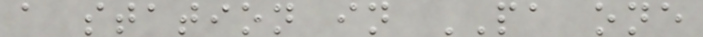a station in PA one
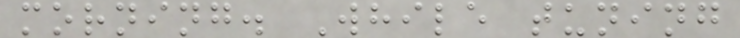morning. While tuning
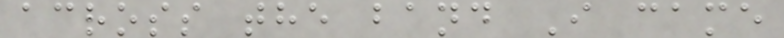across the band I came
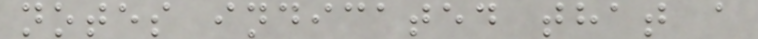notes indicated that a
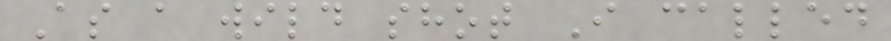As a wild shot I called
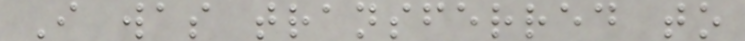I was transferred to
